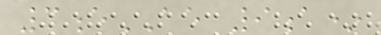3eAE 9a*
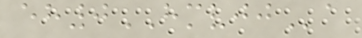eh0HMVJJa
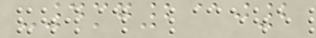-4mg2@j2
